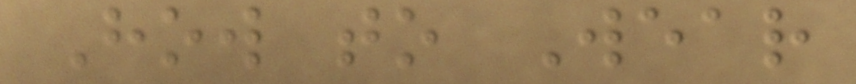How to Wear
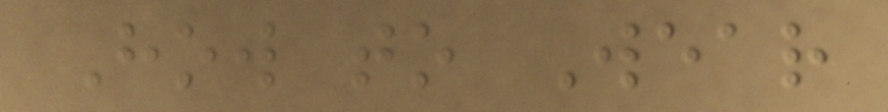How to Wear
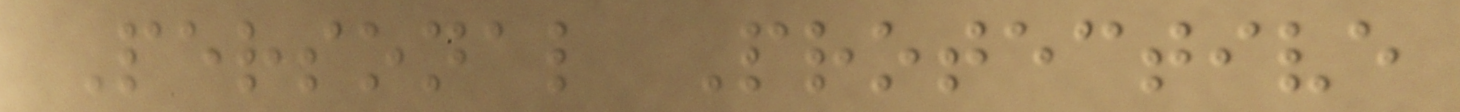Personal Protective
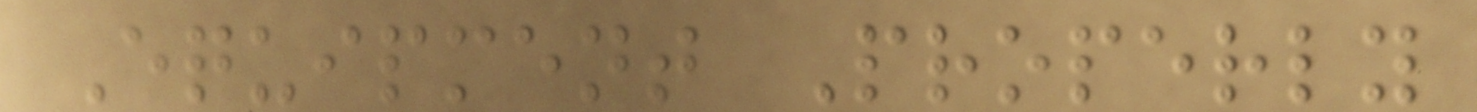Equipment Properly
